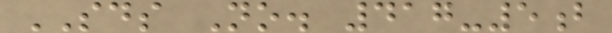SDS No. 417-5b
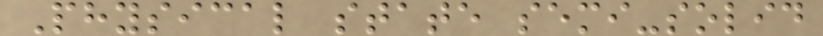Physical state semi-solid
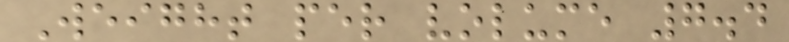Weight per volume 7.4
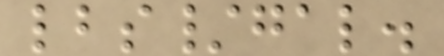lbs/gal.
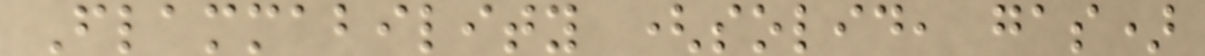Flammability (solid, gas)
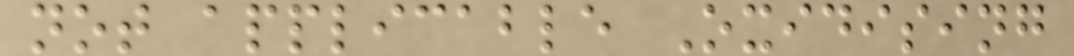not applicable Oxidising
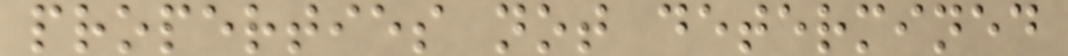properties not determined
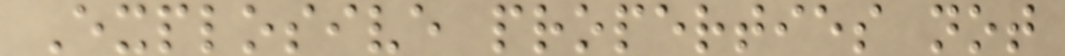Explosive properties not
